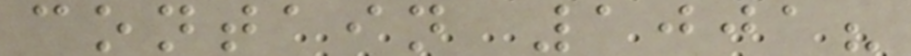contain 1001?
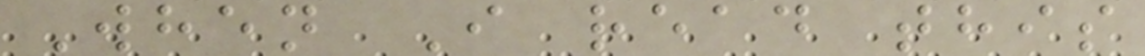When I read this
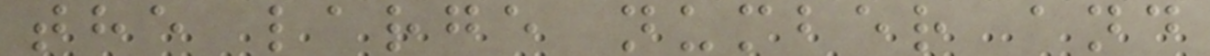the large number and
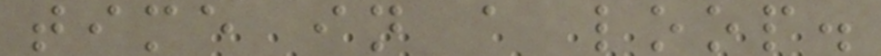time in a loop.
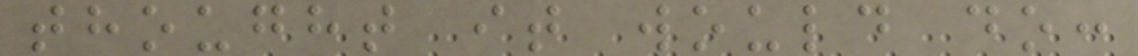thought it would do:
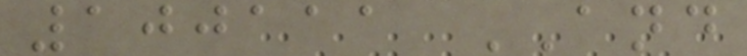100111 AND
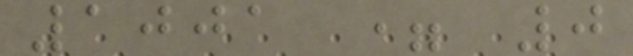1001 = 0
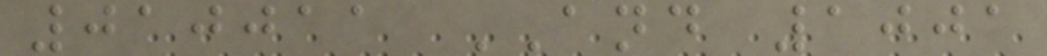010011 AND 1001
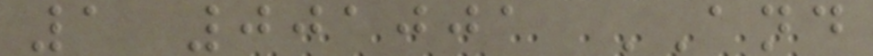1 001001 AND
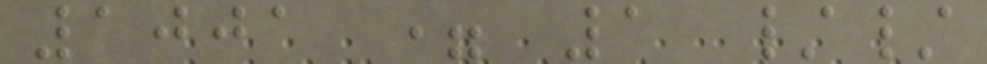1001 = 1 //
